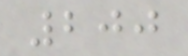200
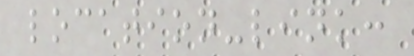location-link:
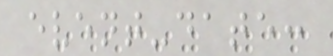event-date:
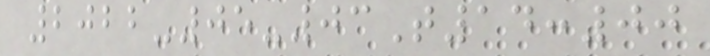2022-05-03T14:00
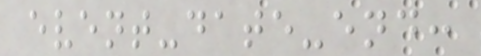event-date-end:
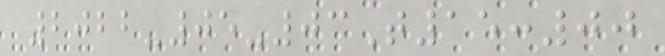2022-05-03T15:00
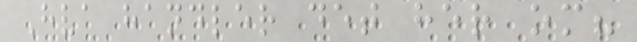Hva handler det her om?
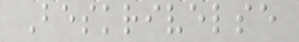Beskrivelse
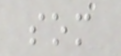som
